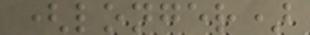(longer)
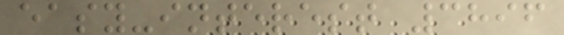easy-interest 3896
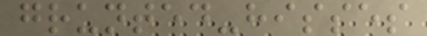grunted-hisses
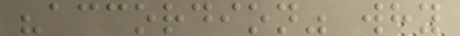"accordion" why
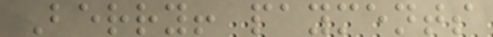Berry! payments
